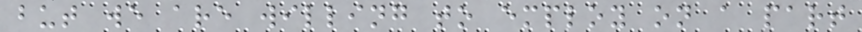but we are willing to employ on a part
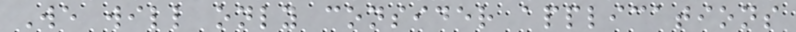We will only consider applications
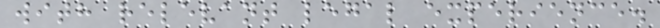with relevant legal experience.
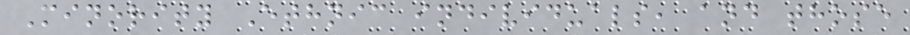Minority Ethnic individuals, and those
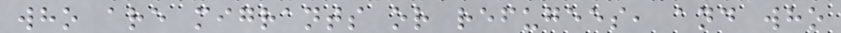who are migrants or refugees, and who
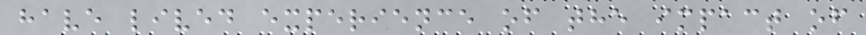have lived experience of the impact of
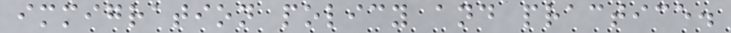immigration policy and practice.
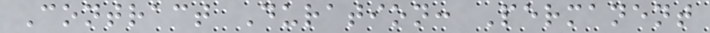Contract Duration: Permanent
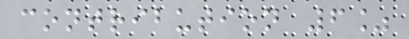contribution 6%
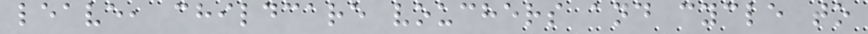leave, childcare vouchers and cycle to
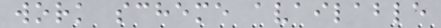work scheme available
